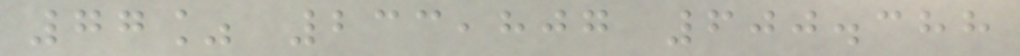77% 233,807 600.388
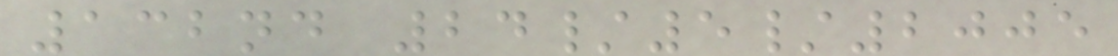132nd 24/5/2005
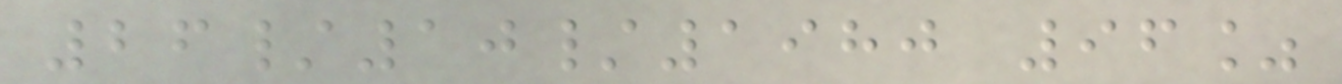26/10/1980 96%
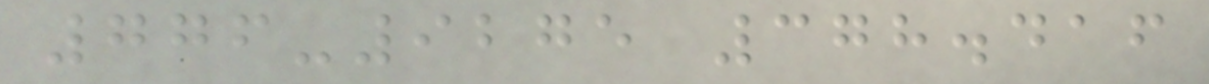776-9275 378.416
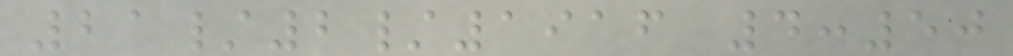21/2/1916 4:50
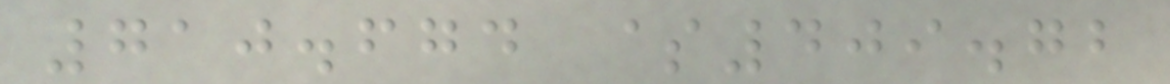710.674 $409.72
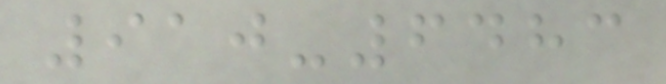910-6483
